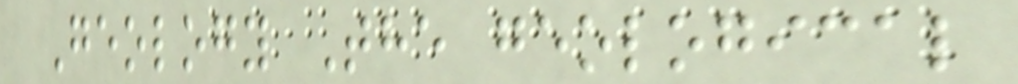Geology The geological
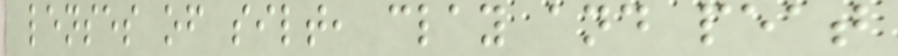lenses of silt, clay and peat
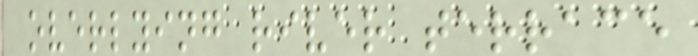overlying river terrace
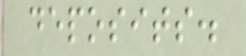deposits.
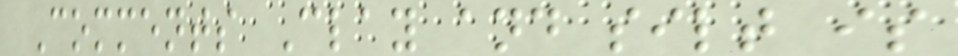Comments Clay and silt is
